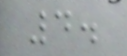4.
